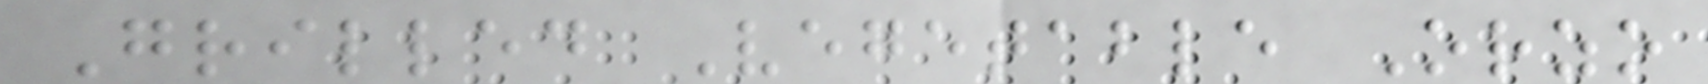Grilled Vegetable Orzo
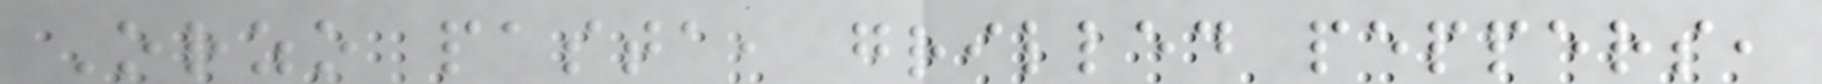Orzo pasta, grilled peppers,
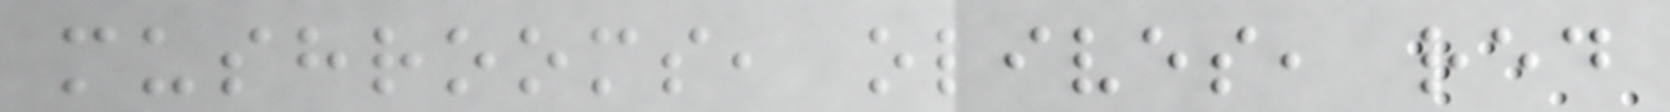mushrooms, olives, red
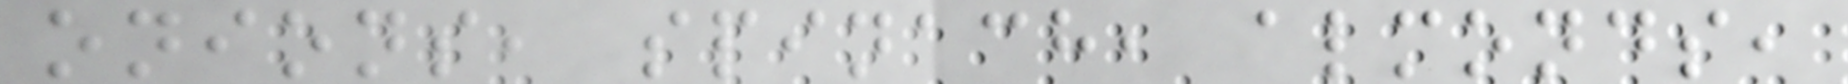onions, spinach, almonds,
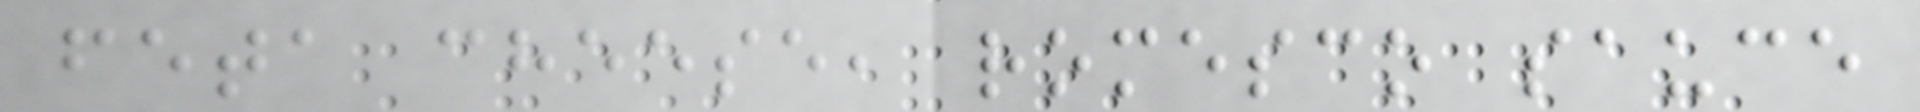feta cheese, romesco sauce
